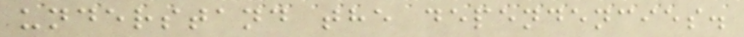understand the dependencies.
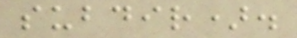subdir).
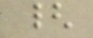{
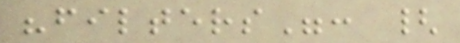"filters": {
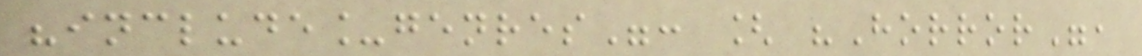"include_genres": [ "Horror",
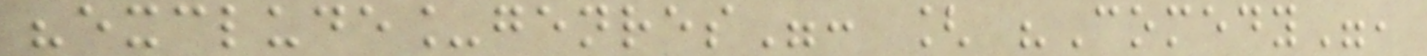"exclude_genres": [ "Comedy",
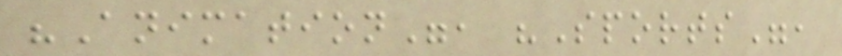"Animation", "Sports",
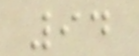94
